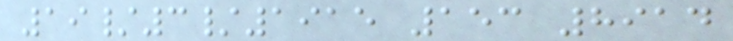19/3/1915 153 8914
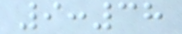9:38
